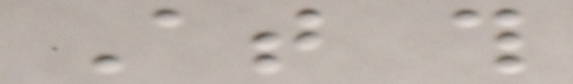At this
